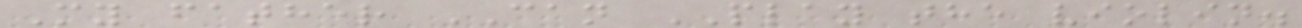My father CAN PLAY the violin.
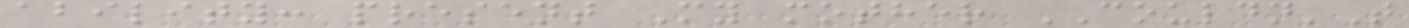ability: present My mother COULDN'T
